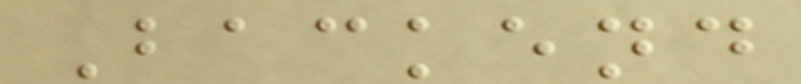Backend
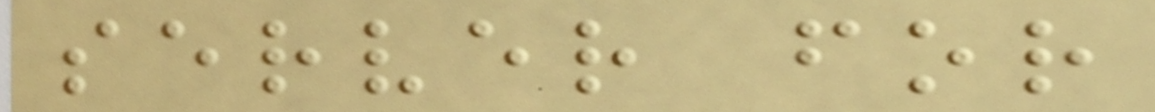server for
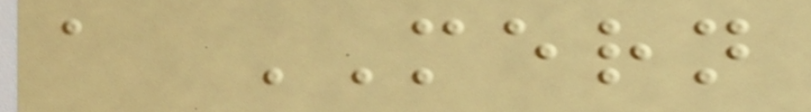a MERN
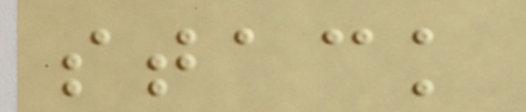stack
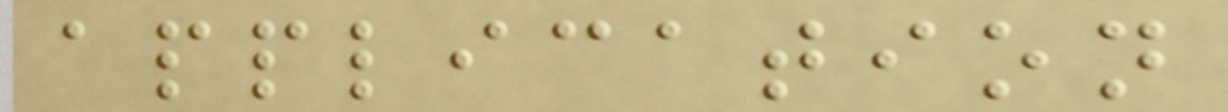application
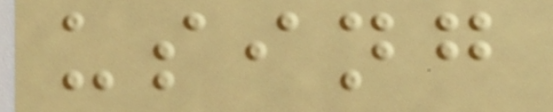using
